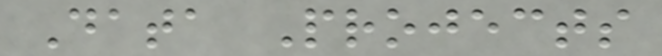Data Projects
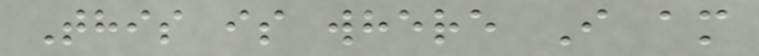This is where I am
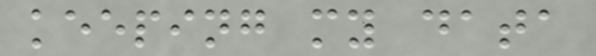keeping my data
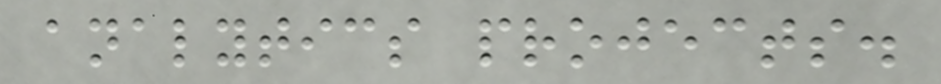analytics projects.
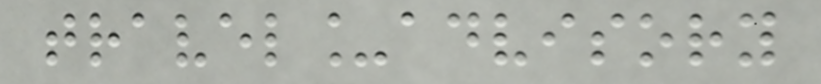travel_advisory
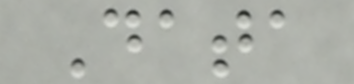Data
